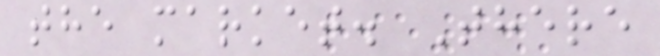the market. There
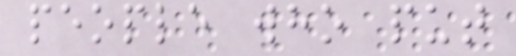people who put
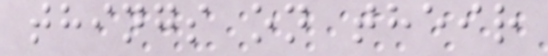things on their
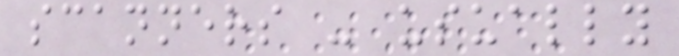scanners - usually
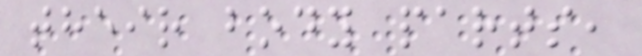their body parts,
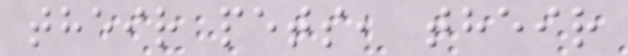their pets, their
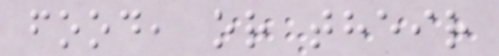food, or their
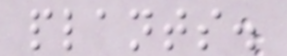plants.
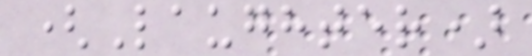(Laughter)
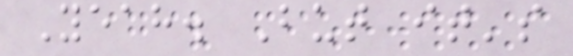Yeah. But it's
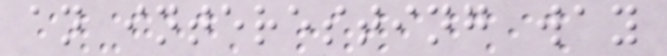an interesting way
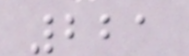221
